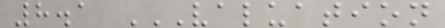8.1 VALUATION
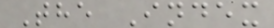The Index
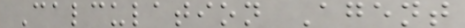Calculation Agent
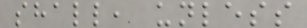shall, unless
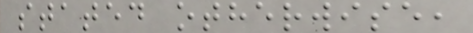stated otherwise,
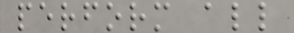perform all
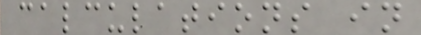calculations in
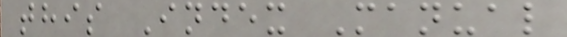this Index Manual
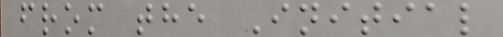from the Initial
